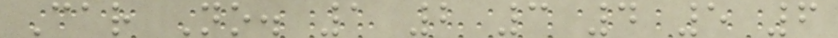Car No. 1 2 3 4 5 6
